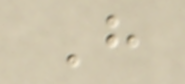H
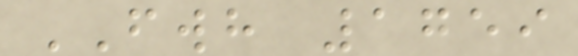FWH 1759
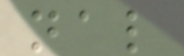nal
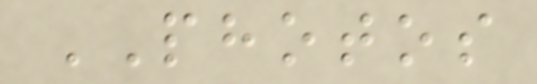PHOTOS
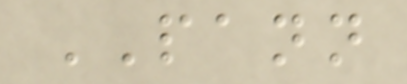PANN
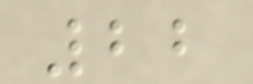22
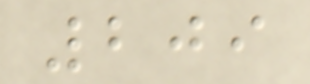209
